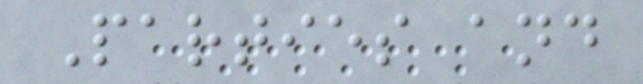Parties and
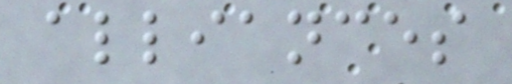alliances
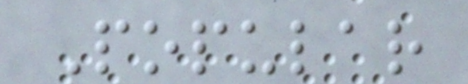Popular
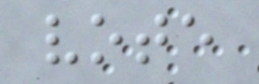vote
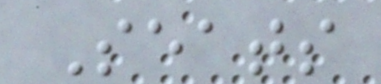Seats
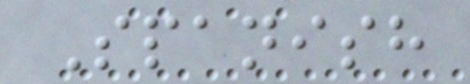Spanish
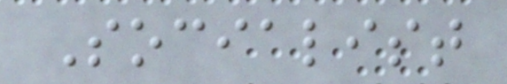Socialist
